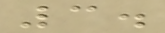3.
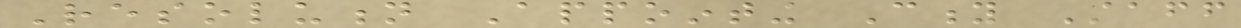Resolution Appointing City Staff
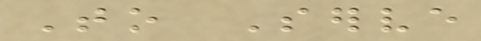To Serve
